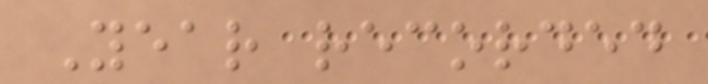Year recorded
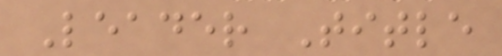Leader Title
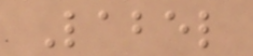Label
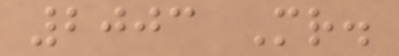2003 Mr.
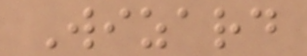Wizard
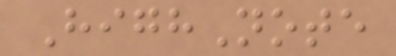HighNote
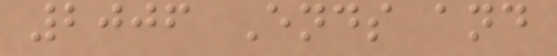2006 Ends and
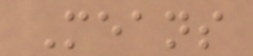Means
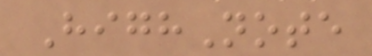HighNote
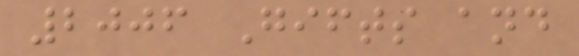2006 Gifts and
